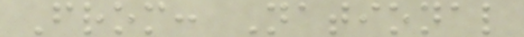From: National
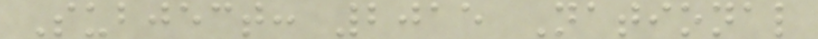Subject: 2015 National
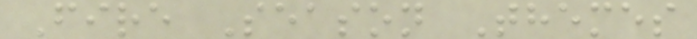Fire Season Themes
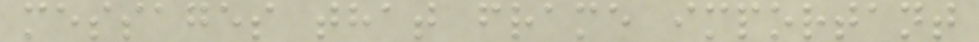messages that frame important
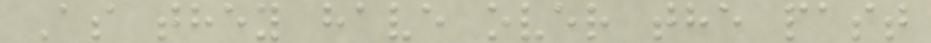As they have over the past
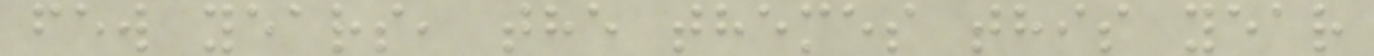few years, the themes this year
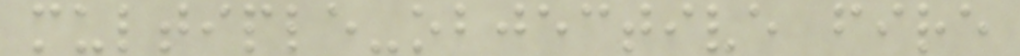multiple-objective fire
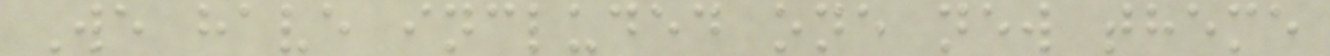We have included one new theme
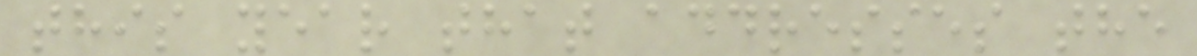this year that addresses the
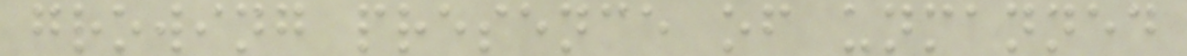growing presence of unmanned
